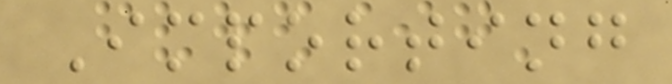Importing
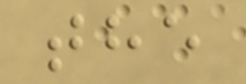the
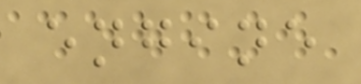engine
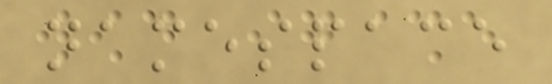namespace
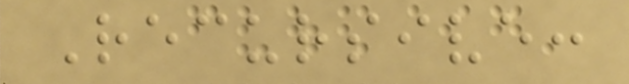Recursive:
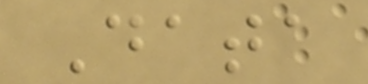Data
